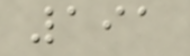191
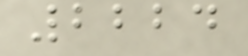2224
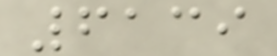6139
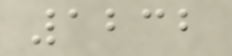1232
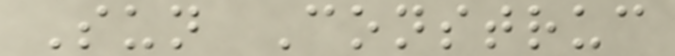Sun Construc
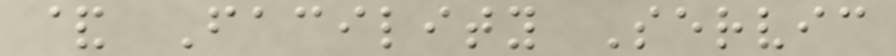& Facility Servic
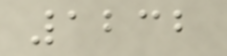1232
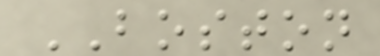BOSTON
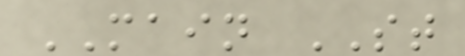MAIN ST
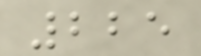225
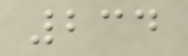234
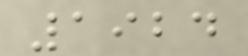1924
